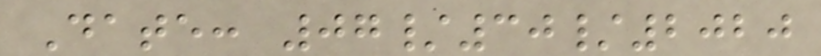Date: 07/30/2020
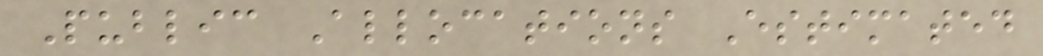Public Allocations Estimated
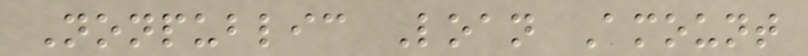Nonpublic Loan Amount
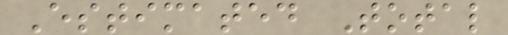Estimated Total
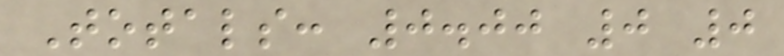Totals: 0.00 0 0
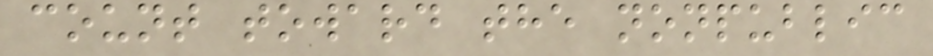count toward the nonpublic
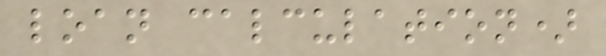loan calculation)
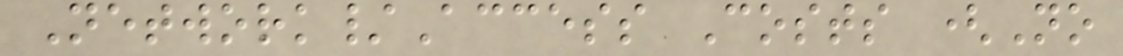Network/Access Costs (No
